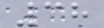38
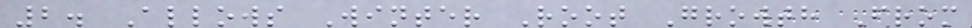2. Allows Winter Root Growth From
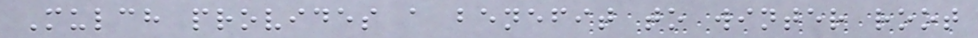Mulch provides a benefit to winter root
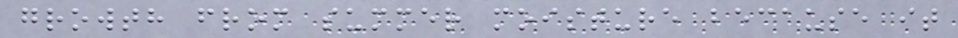growth from summer moisture because it
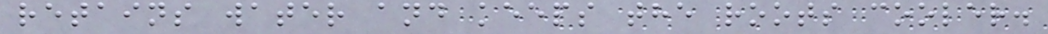retains water and keeps the roots cooler.
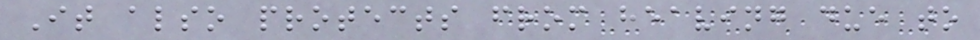It also protects from heaving due to
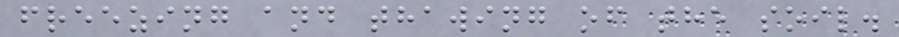freezing and thawing of the soil.
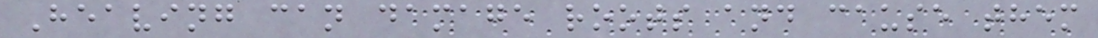Heaving can damage roots and cause them
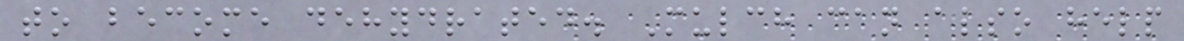to become dehydrated. Mulch can also help
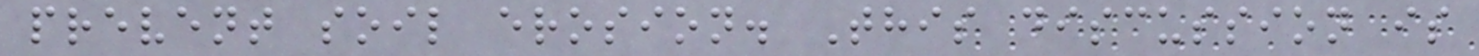prevent soil erosion. This discussion is
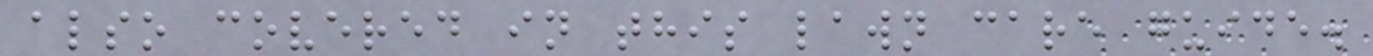also covered in this lawn care guide.
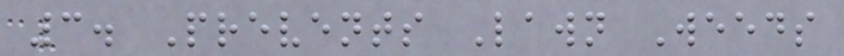3. Prevents Lawn Weeds
